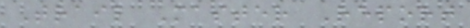Trail Master Report
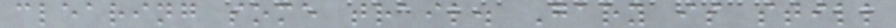clearing some trail. Gary is still
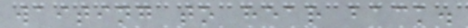waiting to hear back.
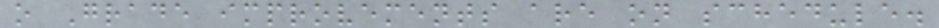o Grade improvements are on schedule.
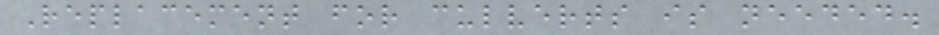Replacement for culverts is needed.
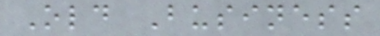Old Business
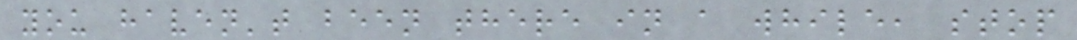you haven't been there in a while, stop
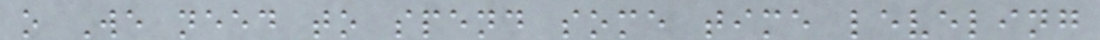o We need to spend some time leveling
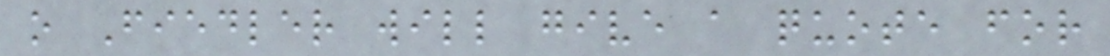o Fiedler will give a quote for
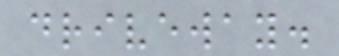driveway.
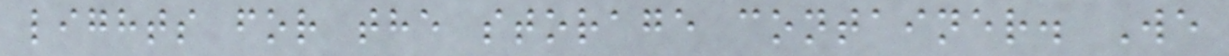lights for the storage container. We
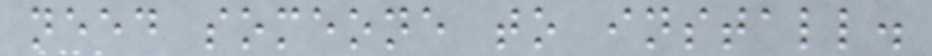need someone to install.
